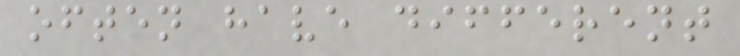often have different
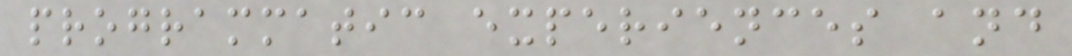programmatic experiences and
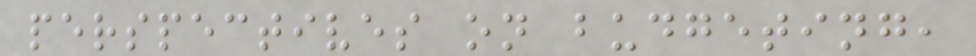perspectives on budgeting,
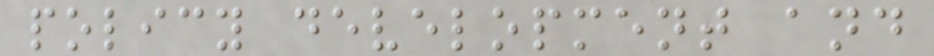policy development and
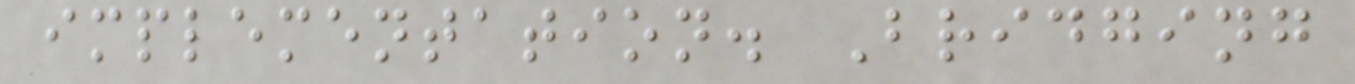implementation. Bridging
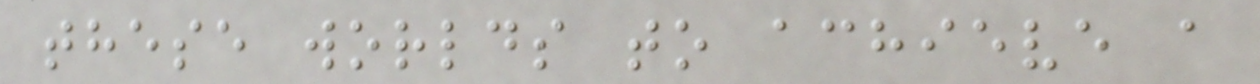these worlds to achieve a
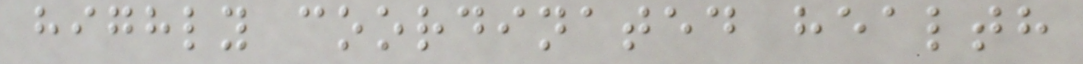highly coordinated health
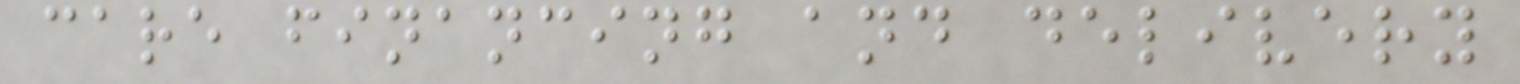care financing and delivery
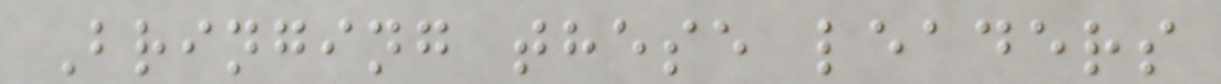Bringing these leaders
